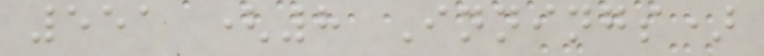551 (8 Innings)
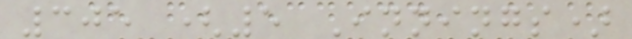305 (5 Innings)
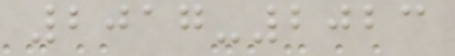2017-2023
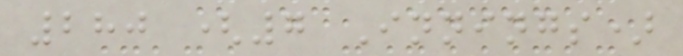280 (7 Innings)
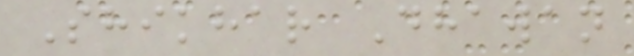Shikhar Dhawan
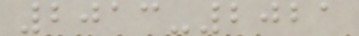2013-2021
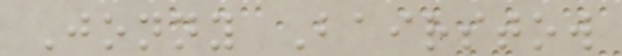Jonny Bairstow
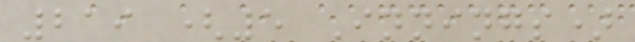219 (5 Innings)
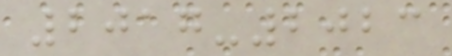2017-2023
